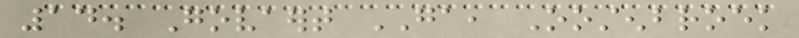14. Govaert GA, Oostenbroek
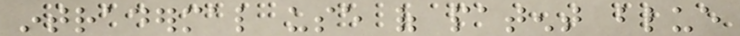intradermal use of patent blue
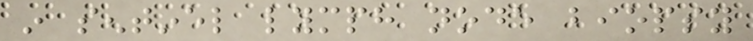in sentinel lymph node biopsy
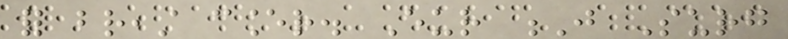for breast cancer. Eur J Surg
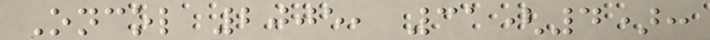Oncol 2005, 31(4):
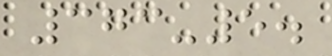373-5.
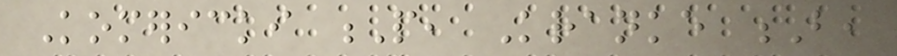Komericki P, Kranke B,
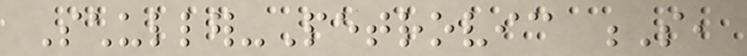Schuller-Petrovic S,
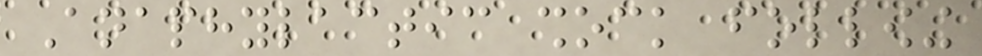Anaphylactic shock following
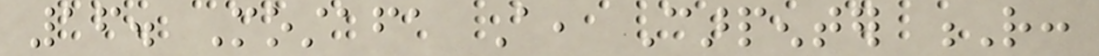16. Mostafa A, Carpenter R:
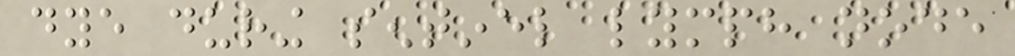dye during sentinel lymph node
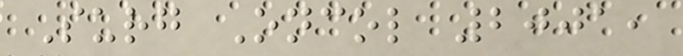Surg Oncol 2001,
